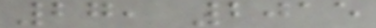27, 2015
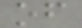of
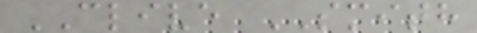CLIVE SMITH
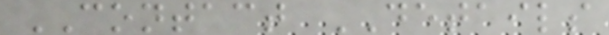CONTACT DETAILS
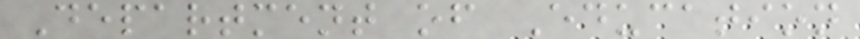Department of Education
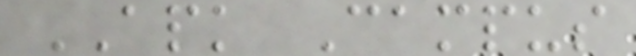APK Campus
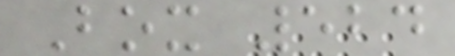Box 524
